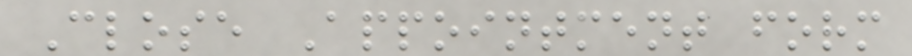Close Appointment form
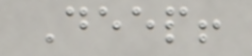Deep!
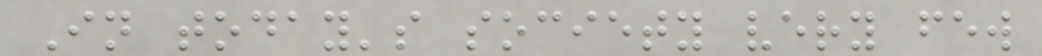In today's society very few
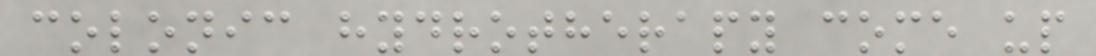colonic hydrotherapy come up
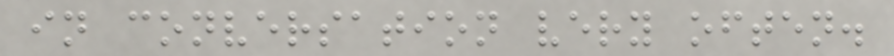in conversation very often.
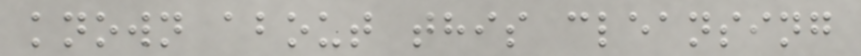known about this cleansing
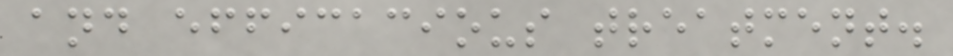and efficacious treatment.
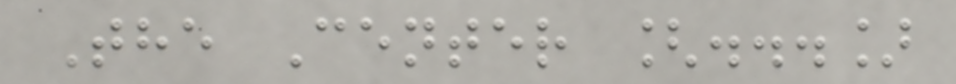The Center [...]
